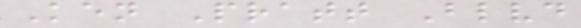Ken Pratt Blvd
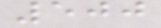500
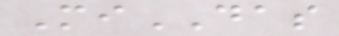MiDAS
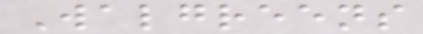Walgreens
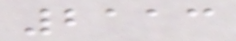2113
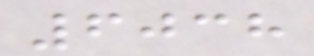6038
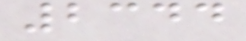2344
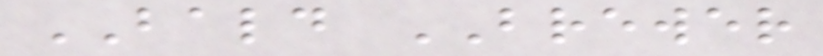BALD BREWER
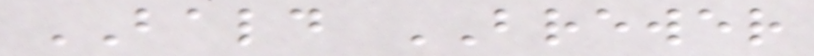BALD BREWER
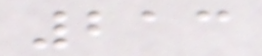213
